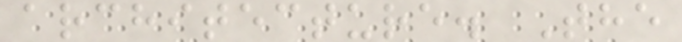architecture. The
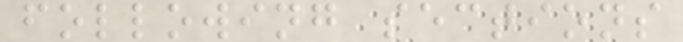following sections
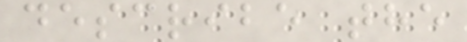describe the
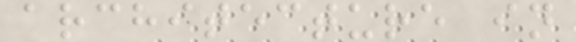architecture in
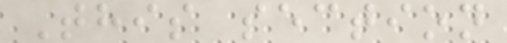This section
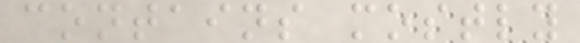contains mostly
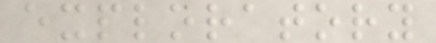exploratory
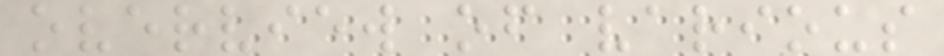overview of various
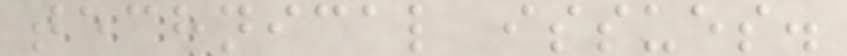technical issues.
